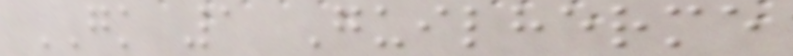GK 1 Guilherme
